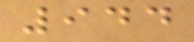944
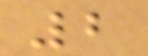2
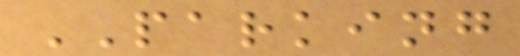PARKING
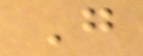G
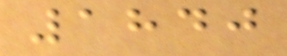1840
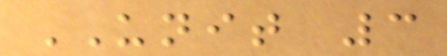UNIT 3
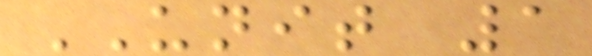UNIT 1
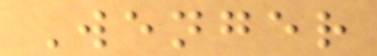Wenger
